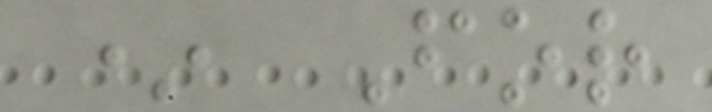* For
